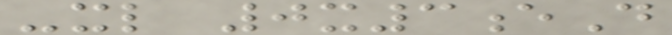-xl 0x3eD
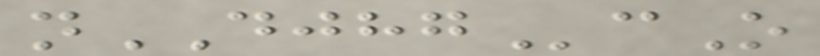nDJHGcO
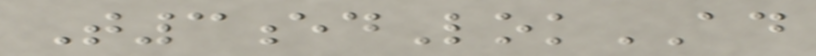T3edLokAD
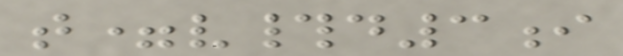t=v#d3i
